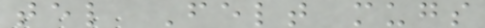tel Felt mugs
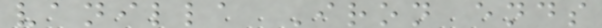vanilla Iron ends
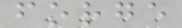forge
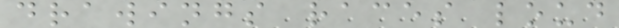drawings races loud
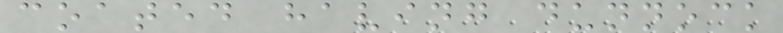coated having dunnock
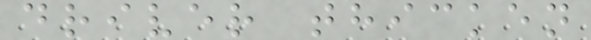driver thicken
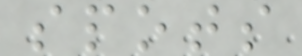spots
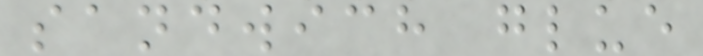sandwich glue
